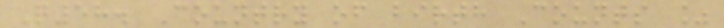Q58. Country of birth Counts %
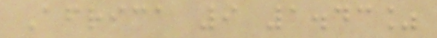Africa 9 1.43%
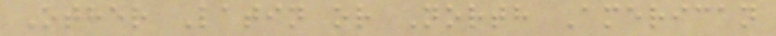Other Latin or North American
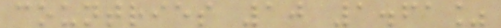countries 10 1.61%
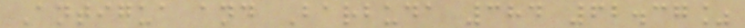Antigua and Barbuda 384 62.37%
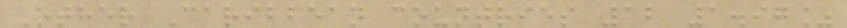Other Caribbean countries 12 1.97%
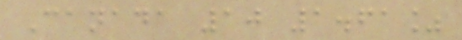Canada 10 1.61%
